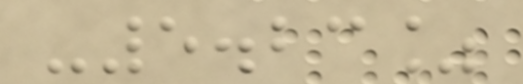-5.23%
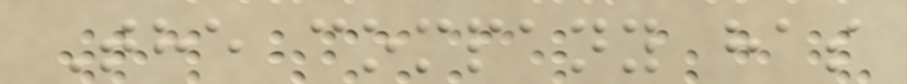The company has
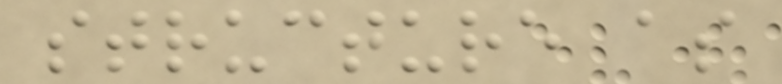structure as
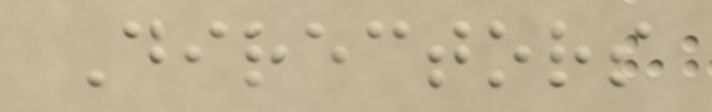Directors
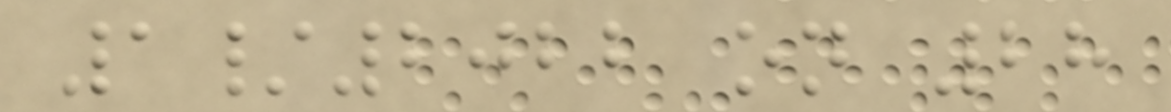1/2022 on 28
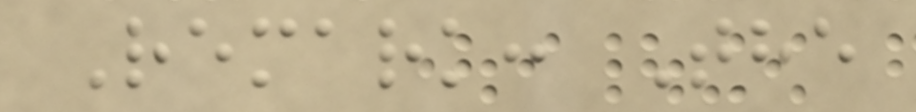Remark: The
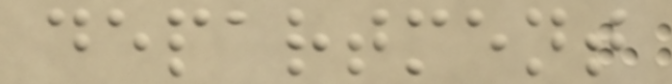department
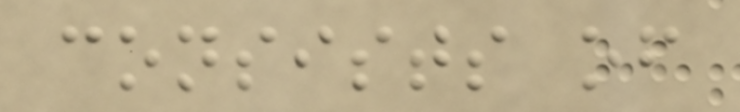consists of
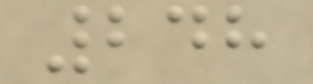248
